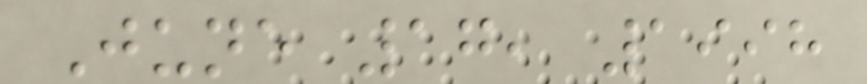June 17, 1998
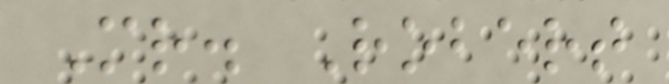Mr. Robert
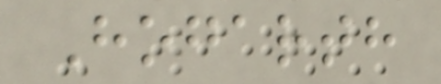Hogarth
